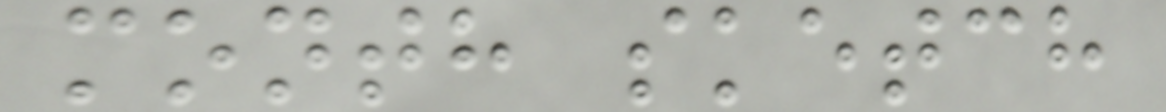month sketch
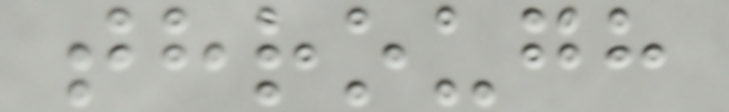through
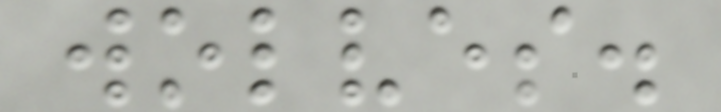wolves.
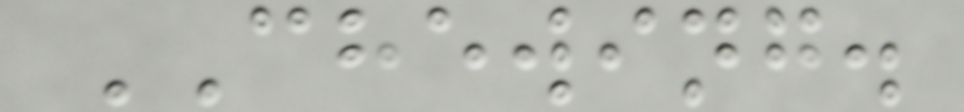CHEWING.
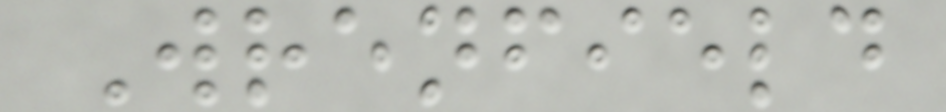Wrenfield
